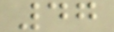47
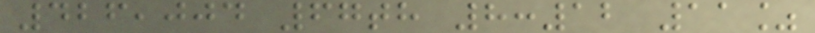426,004 67th 8:12 11%
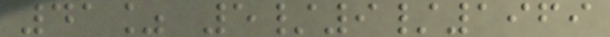41% 5/9/1969
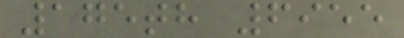175th 6955
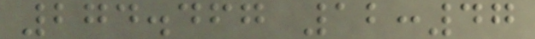274.467 12:47
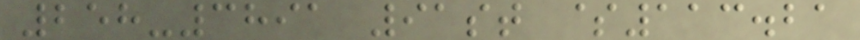258-3891 91st $113.21
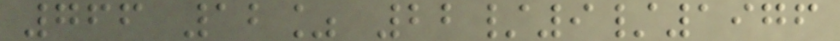766 12% 22/9/1976
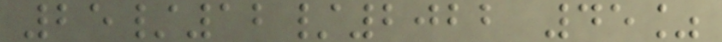25/12/2022 45%
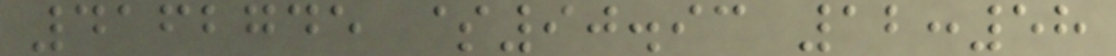4162745 $90.93 12:58
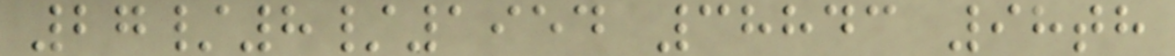27/8/1954 38843 98th
